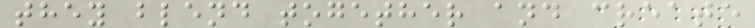they blend together and create
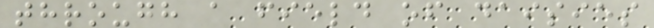through a field of daisies
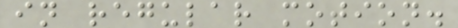in regular motion.
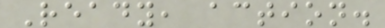Ready, action.
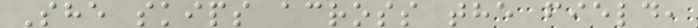She skips across the field,
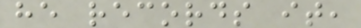he records it,
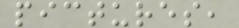pictures,
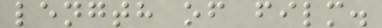length of film.
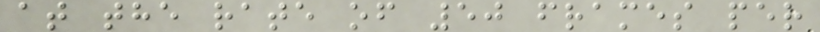at the rate of 50 frames per
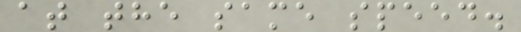at the same speed.
